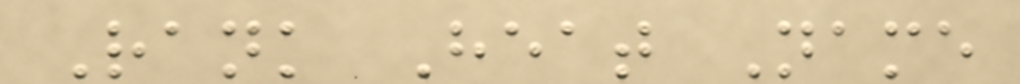Rank Heat Name
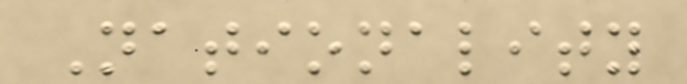Nationality
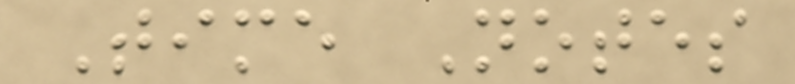Time Notes
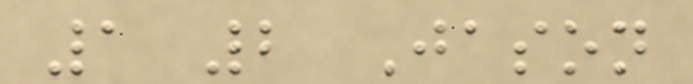1 2 Jason
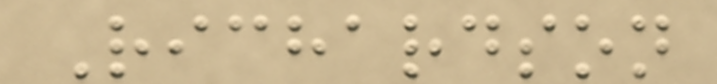Richardson
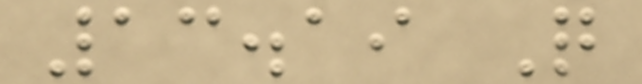13.19 Q
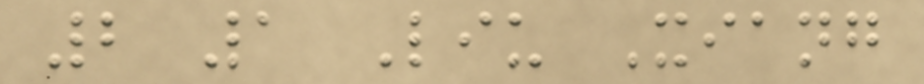2 1 Liu Xiang
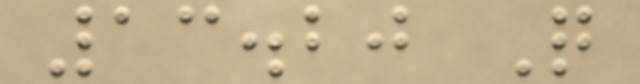13.20 Q
